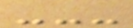---
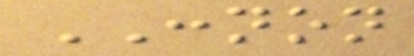CONNON
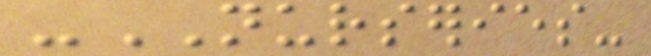-NURSERIES-
